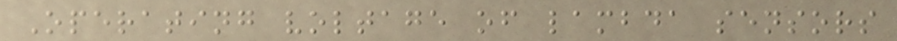Operating voltage of lambda sensors
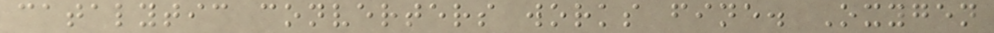catalytic converters works fine. Oxygen
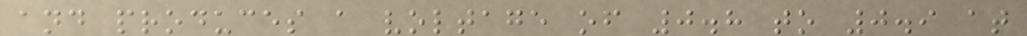and produces a voltage of 0.8 to 0.9 at
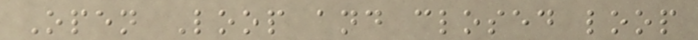Open Loop and closed loop
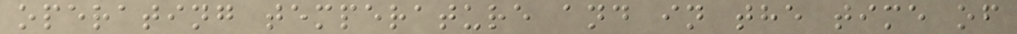operating temperature and in the time of
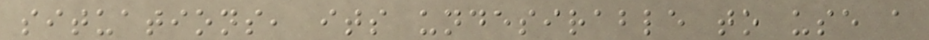situations, its undesirable to use a
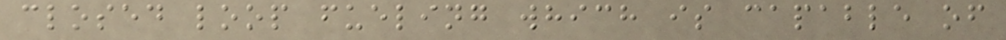closed loop fueling which is capable of
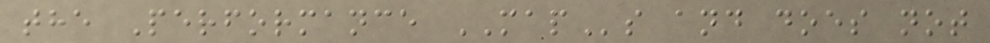the Performance MAPs and does not
